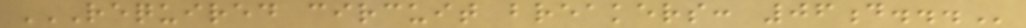REQUIRED CIRCUIT BREAKERS: 06D...
